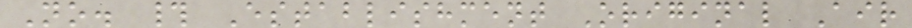No. # Establishment Original Air
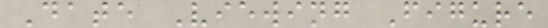Date Viewing Figure
